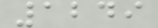1249
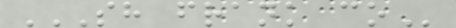SH FRANK CO
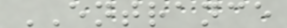ENTRANCE
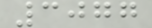3077
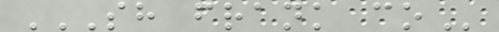SH FRANK CO
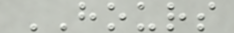HOURS
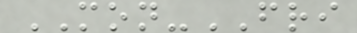MON-FRI
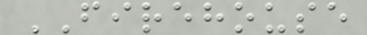FIREHOUSE
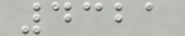4321
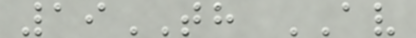19TH AV
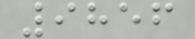9856
